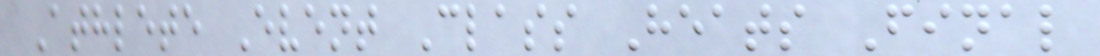Athlete Event Class Heats Final
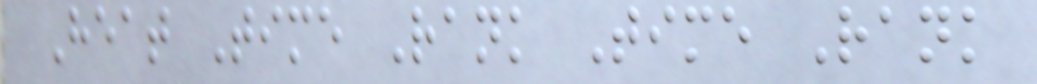Heat Time Rank Time Rank
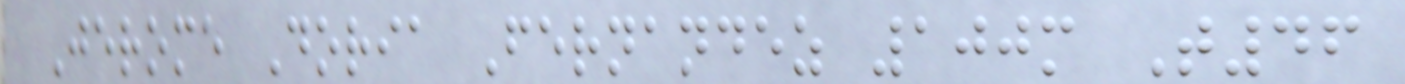Jerome Doria Fernandez 100m T46
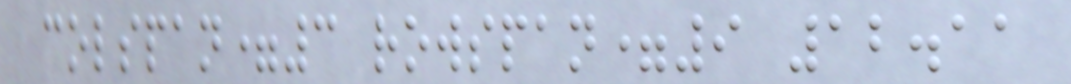colspan=3 rowspan=9 12.11
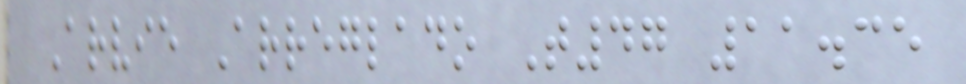Arvie Arreglado T47 11.35
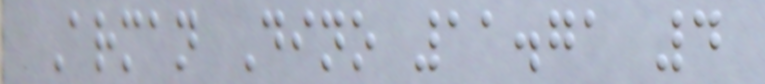Arman Dino 11.71 4
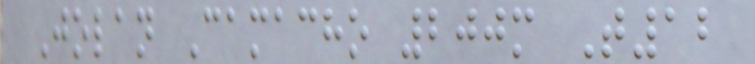Jolan Camacho 200m T12
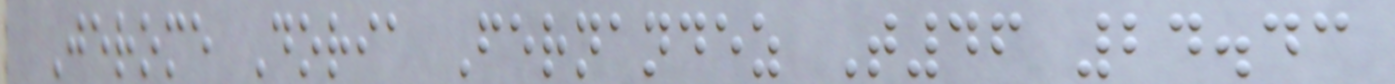Jerome Doria Fernandez T46 24.43
